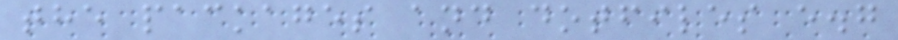the packages and dotfiles e.g
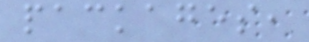packages,
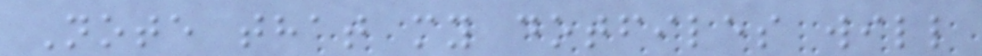Note that my dotfiles will
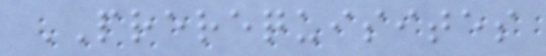PREREQUISITES
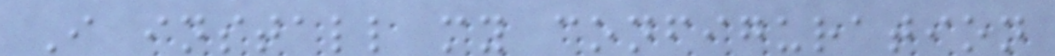I install my configuration
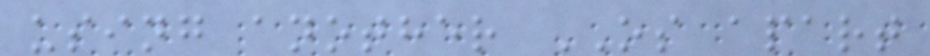using another OS apart
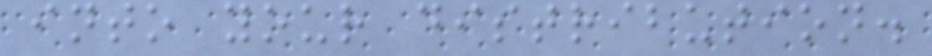into your distribution.
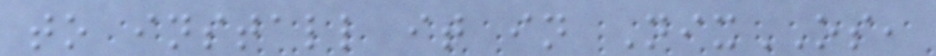to install it in NixOS,
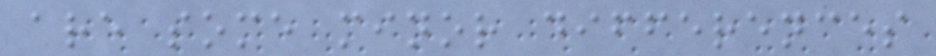are some minor differences
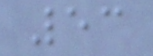53
